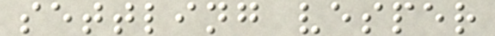settling vesper
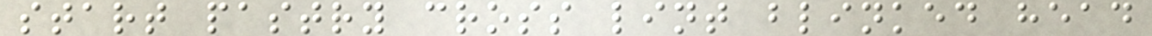start pastry cross lint blinked head
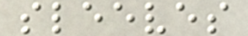sleeves
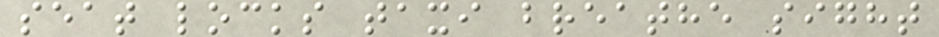seat locks taxi breathe sight
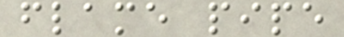flame pipe
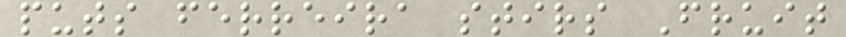puts ferreira stirs Fruit
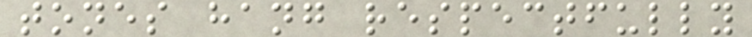tones hang respectfully
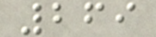269
